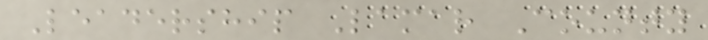Leadership Lamar County
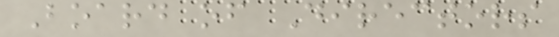Board of Directors
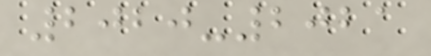2020-2021
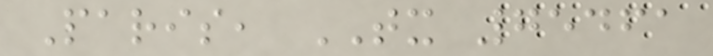Paris, TX 75461
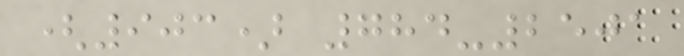(903) 784-2501
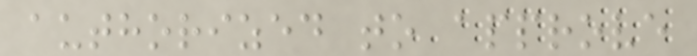authorized to approve
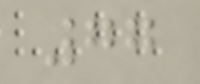77
